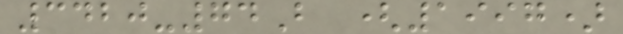3420-74B (1997)
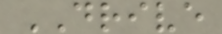DRIVE
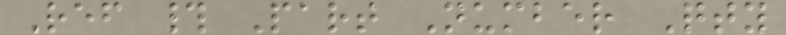Ref # Part Number Qty
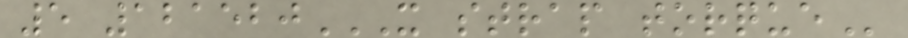5 121520X STRAP TORQUE
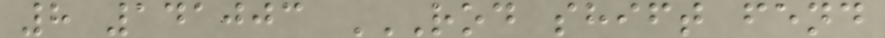8 141003 ROD SHIFT FEND
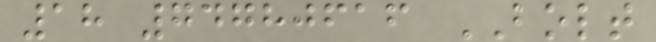18 74780616 BOLT
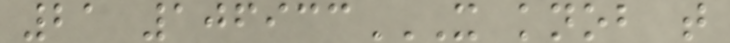21 106933X KNOB T
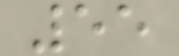55
